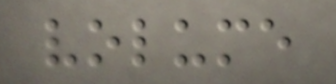volume
